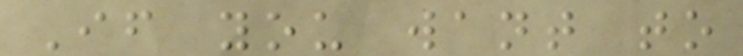If you want to
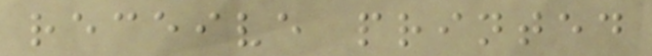receive printed
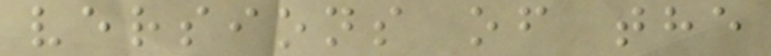versions of the
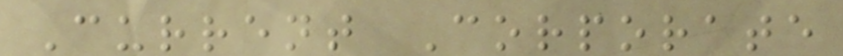Current Corporate
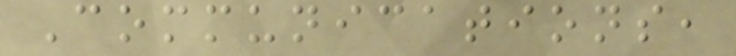Communications,
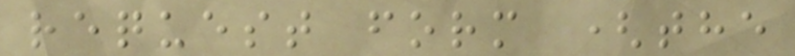request form (the
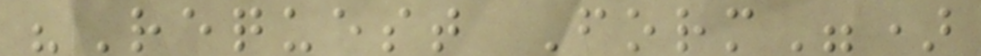"Request Form")
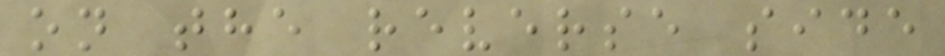on the reverse side
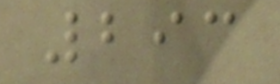293
